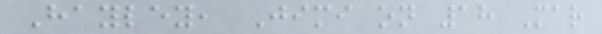Hayley, Jimi on 18 Mar
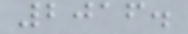2016.
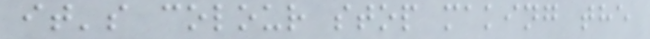it's colour stop making the
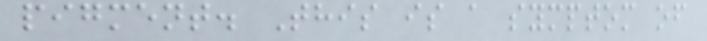pigment. This is a symptom of
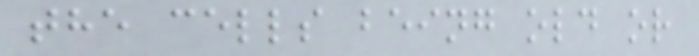the cells being old or
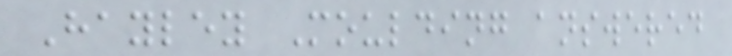Hayley Moulding answered
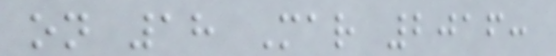on 18 Mar 2016:
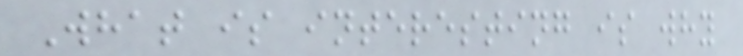What is interesting is why
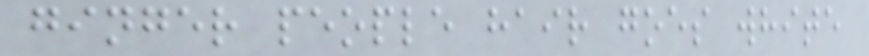ginger people hair goes white
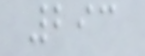293
